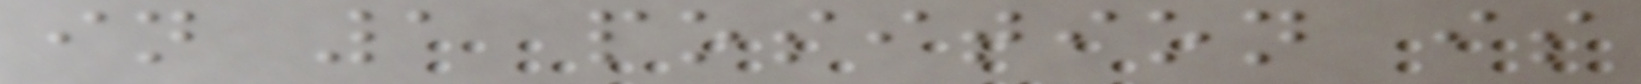in 1 position is
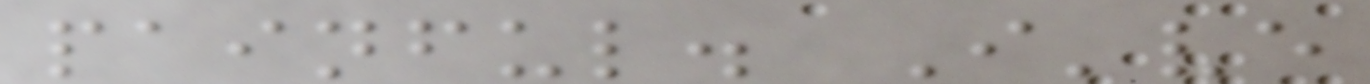painful. I've
